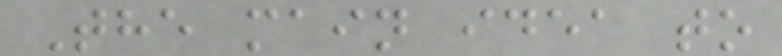The main idea to
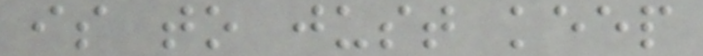is to just keep
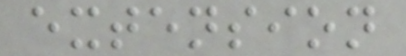extension
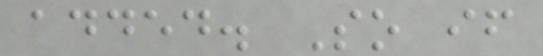added. So if
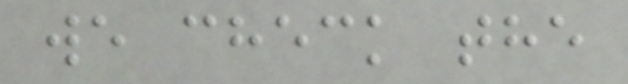we check the
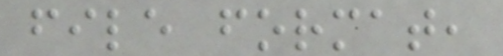file format,
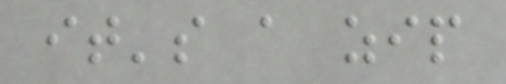it's a zip
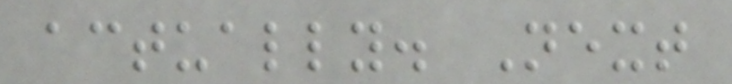actually. Next
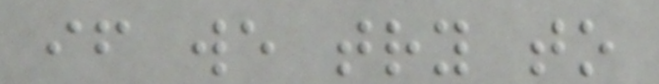if we try to
